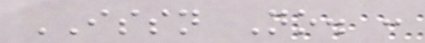ISSN No. :
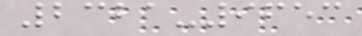2321-9653
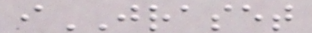iJRASET
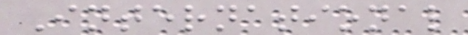International
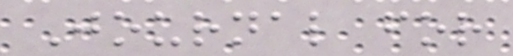Journal for
